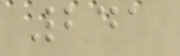241
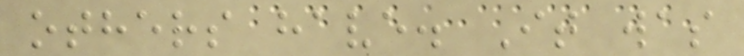others have. It was
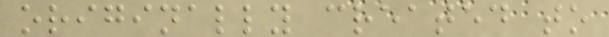originally created to
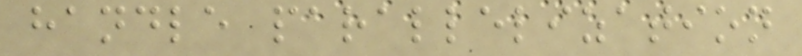handle parallelization
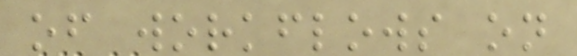of workflows on
